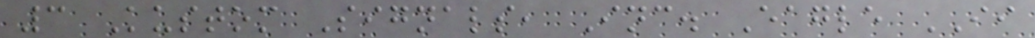3 Kustom Signals, Inc. Eagle II
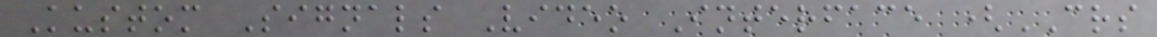Kustom Signals Video Interface (CRS
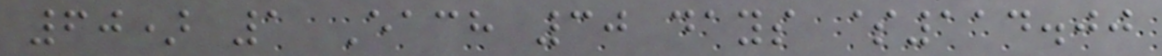60) 1 Each 30 days $114.00
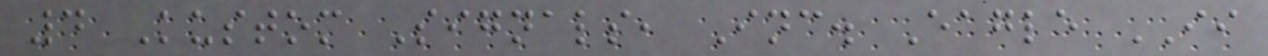4 Kustom Signals, Inc. Eagle II
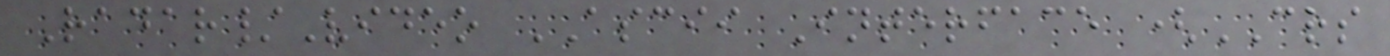Radar/Video ASCII Interface (CRS
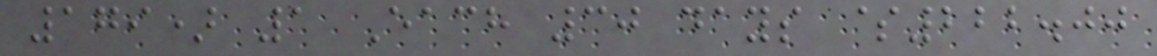179) 1 Each 30 days $222.00
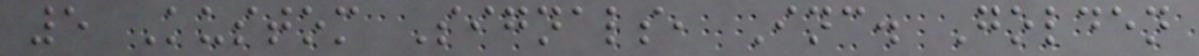5 Kustom Signals, Inc. Golden
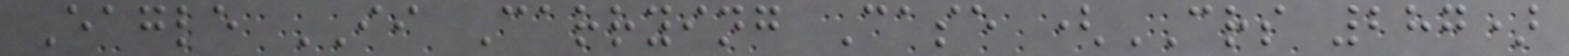Eagle II Carrying Case (CRS 287)
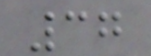37
